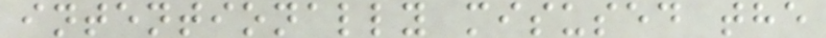intentionally misused the
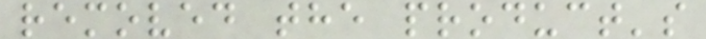removed the product's
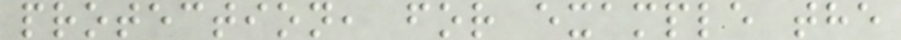protection, for example the
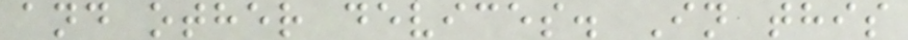and other devices. In this
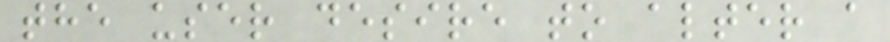the user desire to alter a
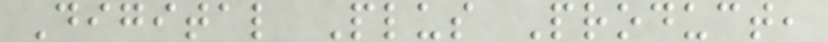Digital Plus Product,
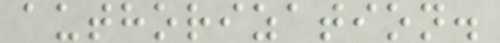authorization.
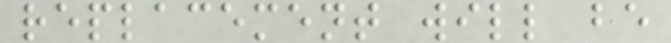replacement will be
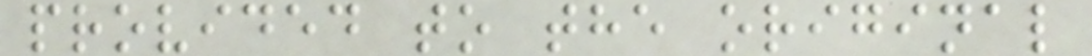provided to the original
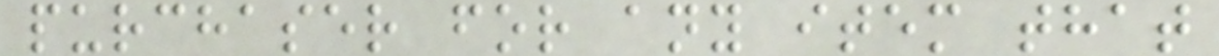purchaser for any item that
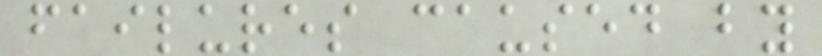failures caused by
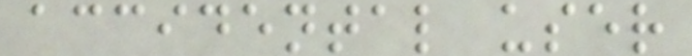accidental user
